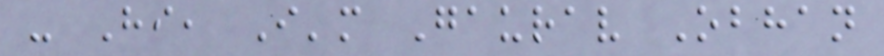- Hi, I'm Gaurav Obhan
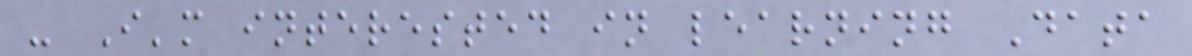- I'm interested in learning Data
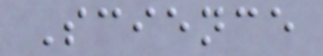Science
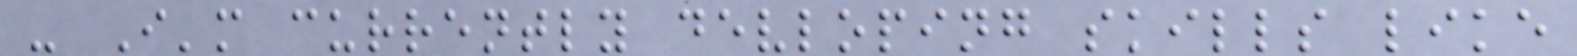- I'm currently devloping skills like
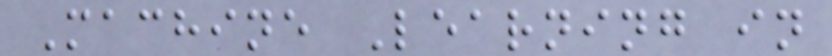Machine Learning in
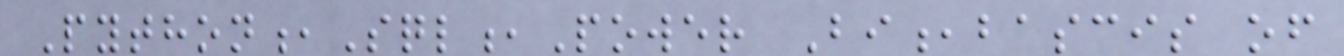Python,Sql,Power Bi,bascis of
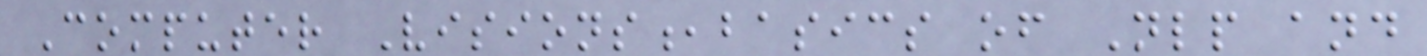Computer Visions,basics of Nlp and
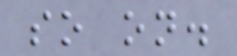so on.
